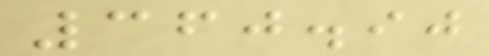360.90
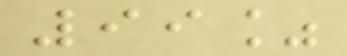99%
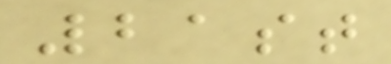21st
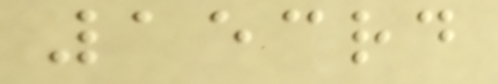153rd
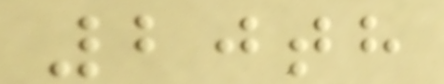20th
